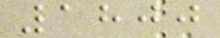1800
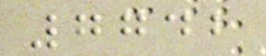7742
